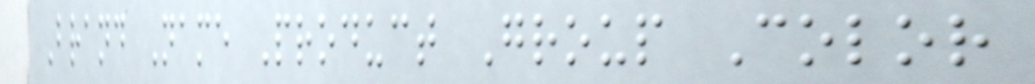Brand Name Product Group Color
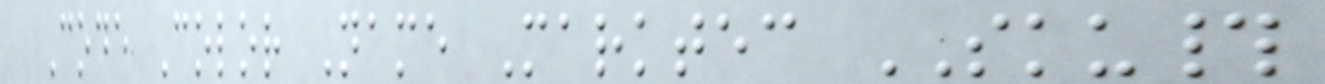Code Color Name Marktec SKU#
